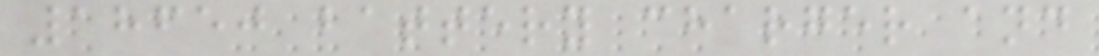18650 battery charger and
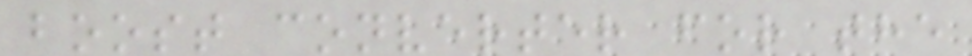boost converter for the
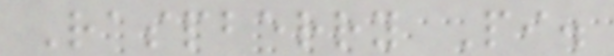Raspberry Pi.
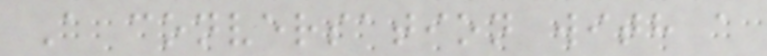A conversation with a
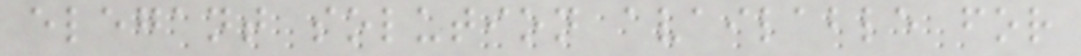elegant solution available for
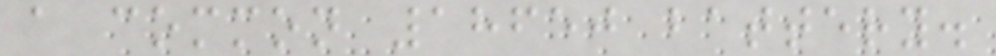a common 18650 battery.
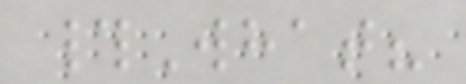#What?
